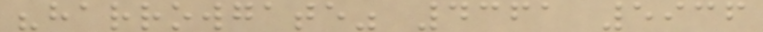"harrowgate" 4361 5936
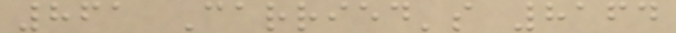861 Carried's 8164
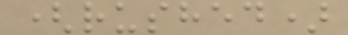(rushed)
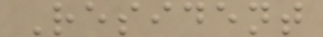Resident
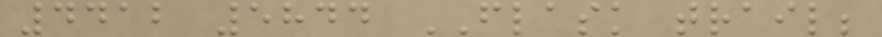4412 5844 FLASK trail;
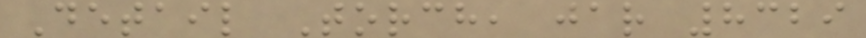Detail Torch, jar 8329
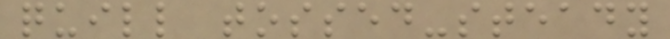quill tossed-steady
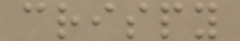crispy
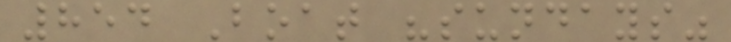854 Boat "sundays"
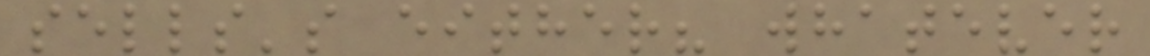sells's either? whatever
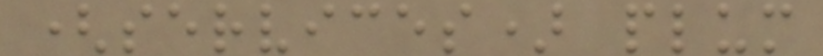(services) plum
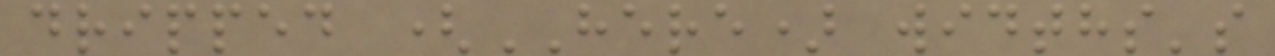dripped (HERE) widths's
